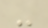-
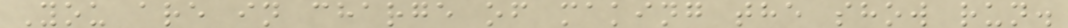You are in charge of making the show run.
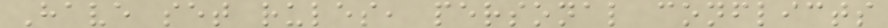Have set rules, personal conflicts
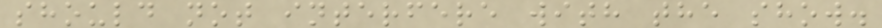should not interfere with the show.
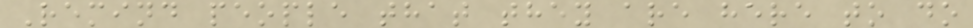Remind people that they are here to do
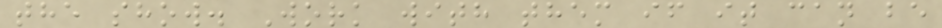the show. Work with them if it can be
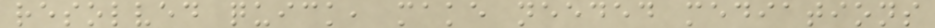resolved quick, make needed mediations
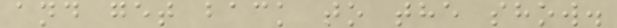and get back to the show.
